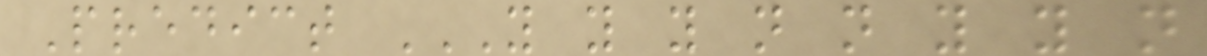Predict Y Y Y N N Y Y N
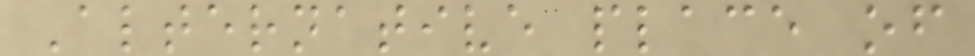Alternative place of
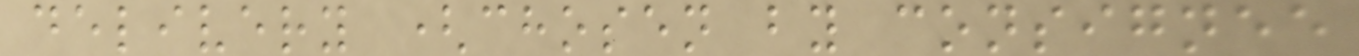delivery (chosen by consignee
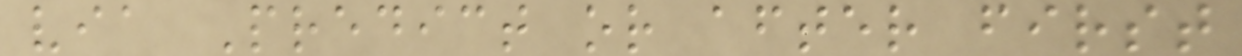via Predict or after first
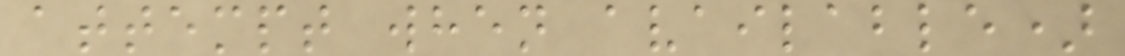attempt when available)
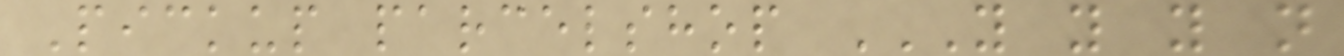Pickup parcelshop Y Y Y N
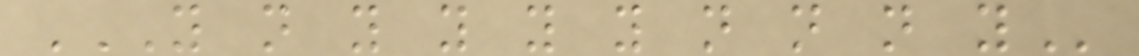Y N Y Y Y Y N N N Y
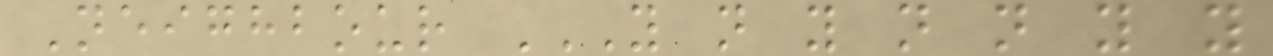Neighbour Y N Y N N Y Y
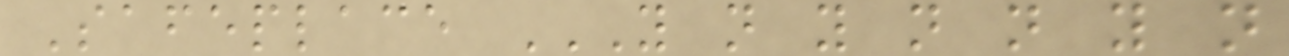Safeplace Y N Y N N Y N
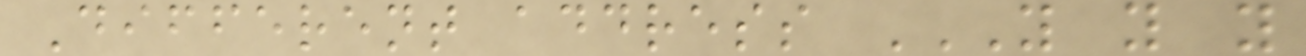Different address Y Y Y
